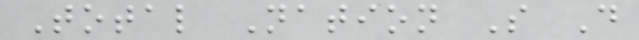Total Nation S D
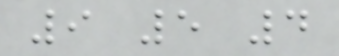9 5 4
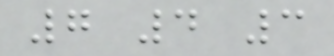7 4 3
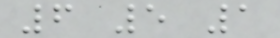6 5 1
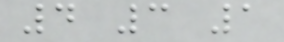4 3 1
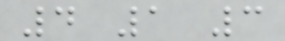4 1 3
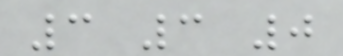3 3 0
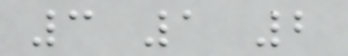3 1 2
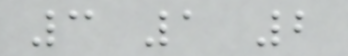3 1 2
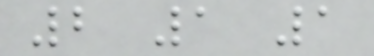2 1 1
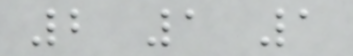2 1 1
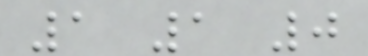1 1 0
